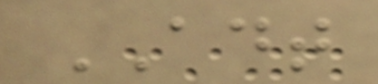ADT
